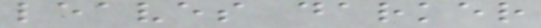leaves darker
